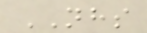NHS
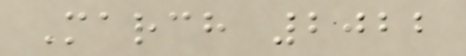March 2022
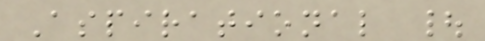Aspirational |
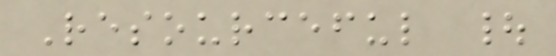Resourceful |
